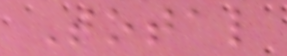Total
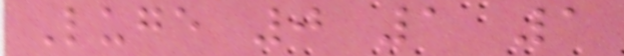Luge 0 1 1
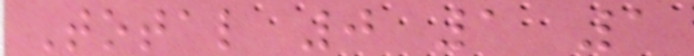Total 0 1 1
